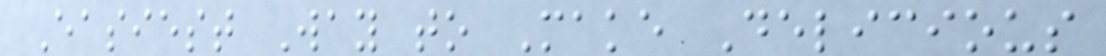Easiest Way to Make Delicious
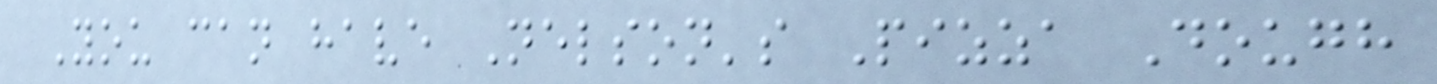You can have Nelson's Pizza Dough
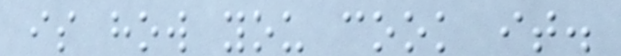is how you cook it.
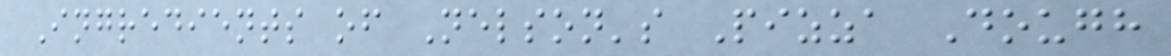Ingredients of Nelson's Pizza Dough
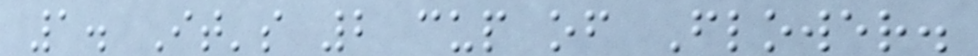1. It's 2 cup of Flower.
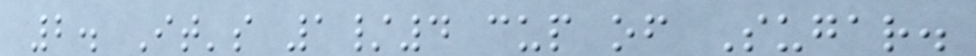2. It's 1/4 cup of Sugar.
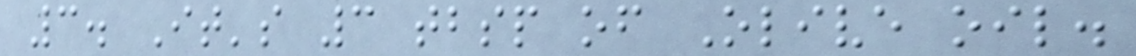3. It's 3 tbsp of Olive oil.
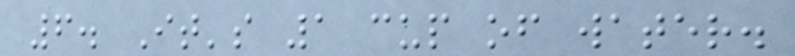6. It's 1 cup of water.
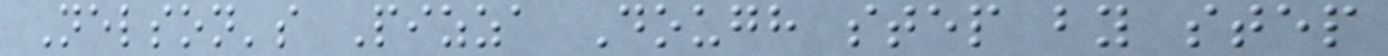Nelson's Pizza Dough step by step
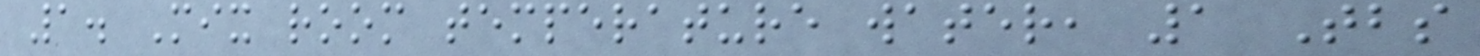1. Mix room temperature water, 1 Tbs
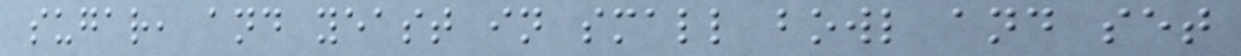sugar, and yeast in small bowl and set
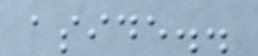aside..
